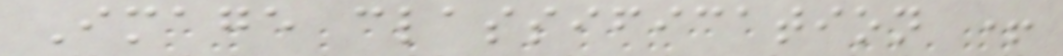Image classification +
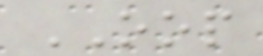OOP
